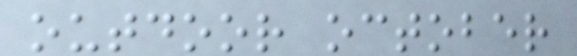outdoor october
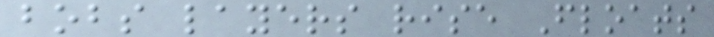bobs layers rise Floats
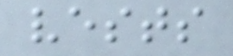vests
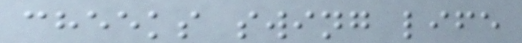cheeks swing life
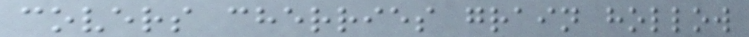covers cherries grain hollow
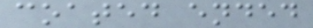coated ended
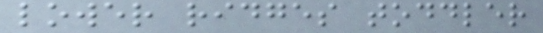lower ridges toddler
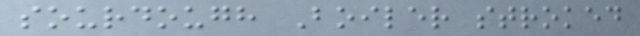sourdough Boiler stroked
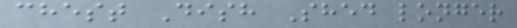chest Dish Shed longer
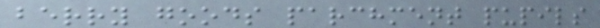berry goods parchment pupils
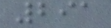291
